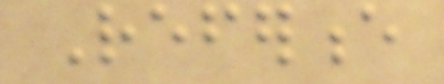Reference
